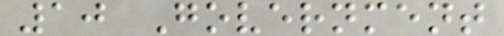10 Government
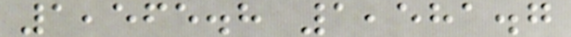1,565.8 1,581.7
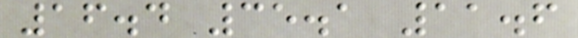16.4 35.1 11.6
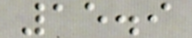15.9
